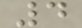4
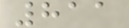811
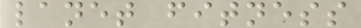lanet fitness
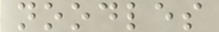noodles
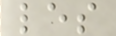les
